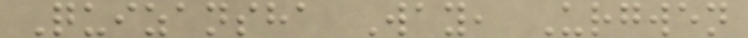Quizansha Way, Urgwen
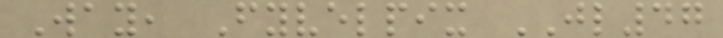Way, Fyvelpix JL47
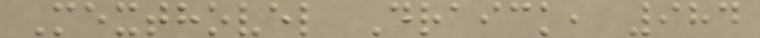Mexthovel Draick, 984
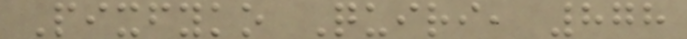Pixfyko Quiri, 878
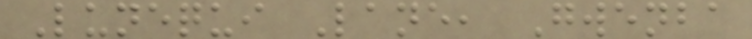Lunequi Lane, Gwenba
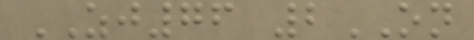ZJ76 2ON
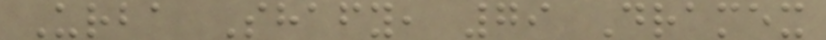Urba Shafy, 79 Dramex
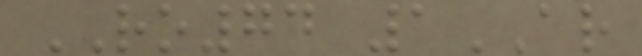RO74 1AR
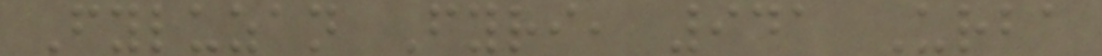Fyluzan Fyri, 941 Urba
